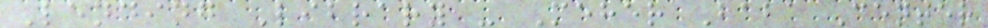Lending Library - Meher Baba Center
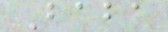Baba
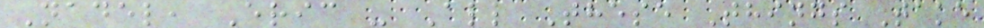Nadel, Eric - All These Things Take
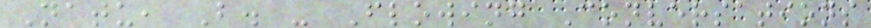Natu, B. - Flowing Conversations
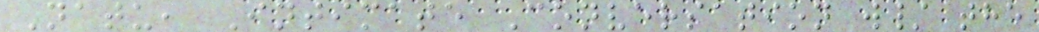Natu, Intimate Conversation w/ the
